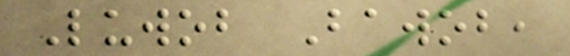Luwob Bawob,
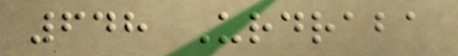648 Urdraba
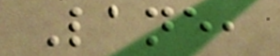Lane,
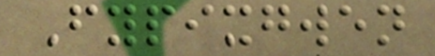Fypixgwen
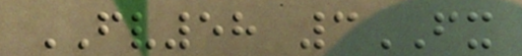FV58 3FX
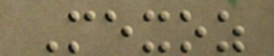Mexoz
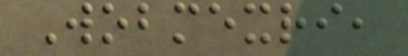Wobmexri,
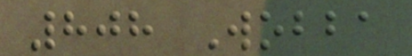808 Wobba
